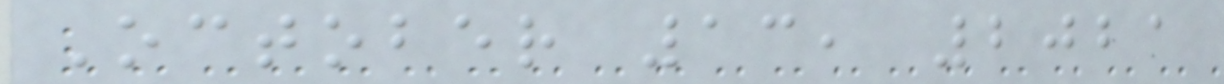October 13, 2021
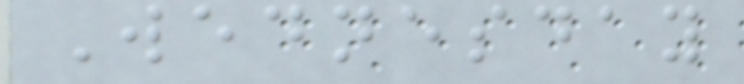Wednesday
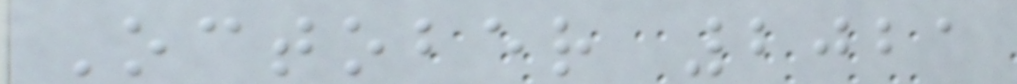October 2021
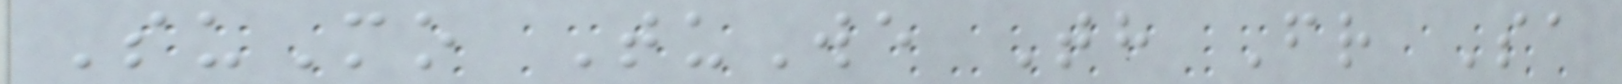SuMo TuWe Th Fr Sa
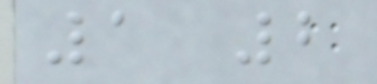1 2
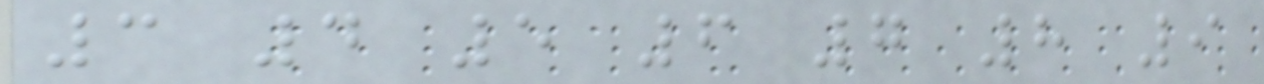3 4 5 6 7 8 9
